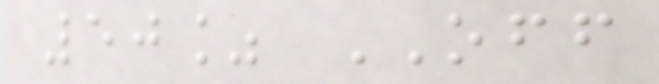50% OFF
